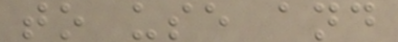to use and
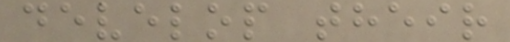develop their
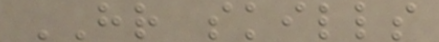HR skills
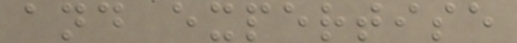and expertise
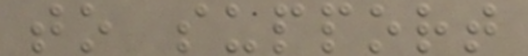to support
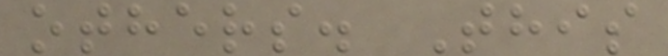others. This
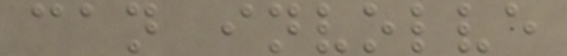can involve
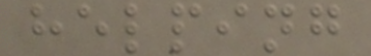helping
